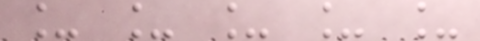_ _ _ _ _
